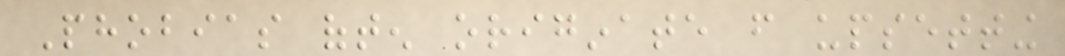Phobias often originate from upsetting
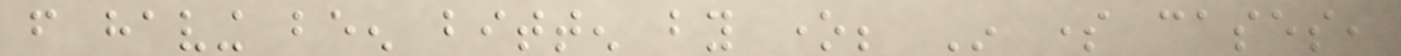from having been bitten by one; In some cases,
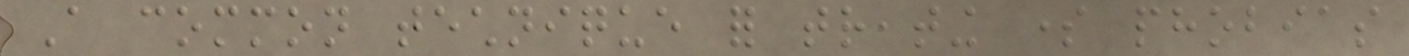A common technique for treating some phobias
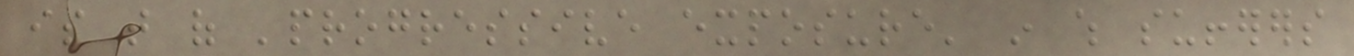is that of 'progressive exposure' in which sufferers
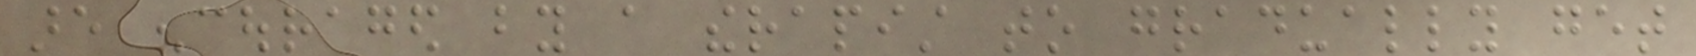are encouraged by a therapist to gradually get
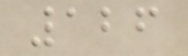126
